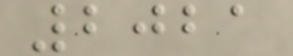2021
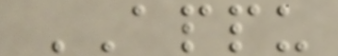APPU
